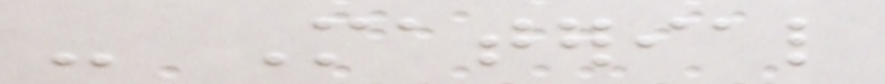- Material
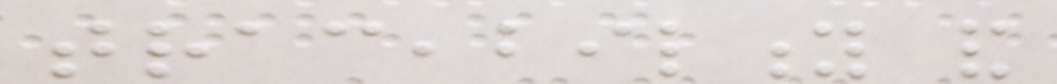traceability and
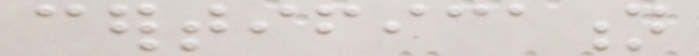certification
